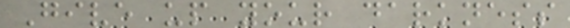Give up your darkness
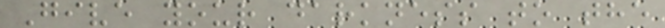Give your darkness to the
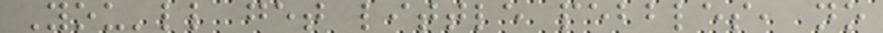You'll get little pebbles, no
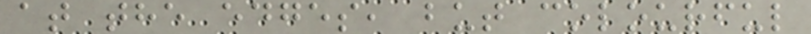at the edges, but colourful
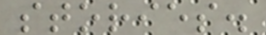stories.
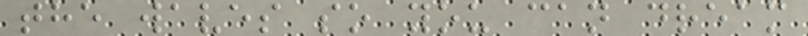the waves so you can dream
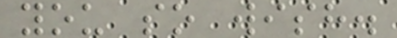you so wish.
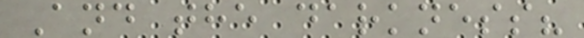And the darkness?
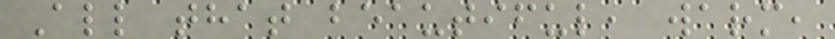All that beautiful, warm,
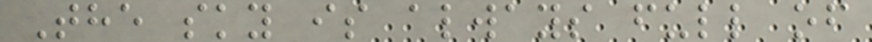The sky is always full of
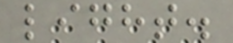light.
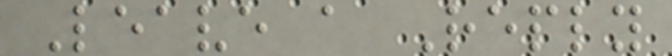Leave a Reply
